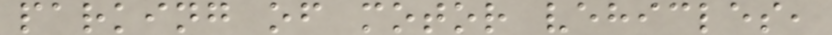parking of motor vehicles,
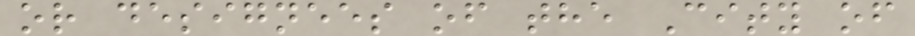or designees of the City of
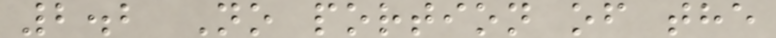2.2 No portion of the
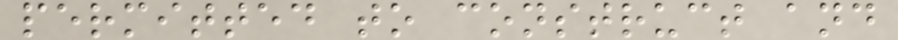permitted to construct and
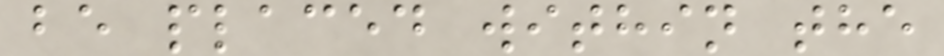be placed within the
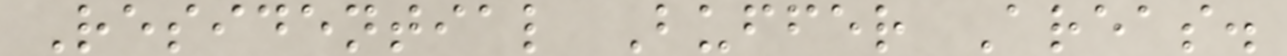Residential Buffer Areas.
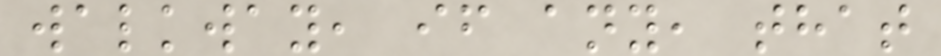walkway, if any, that
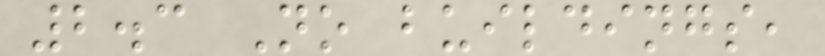2.3 No buildings,
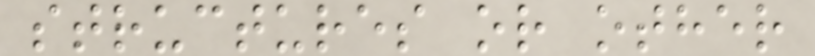structures or other
